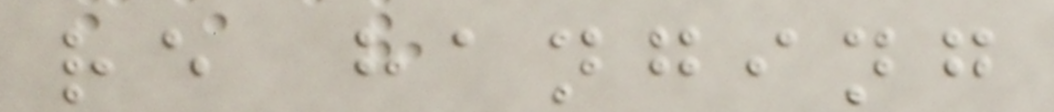re hanging
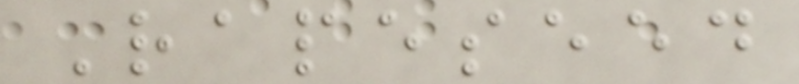Rapeseed
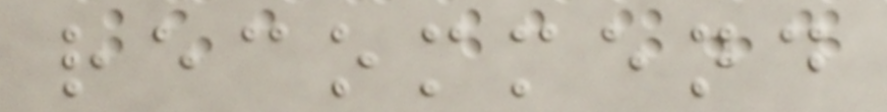recommend
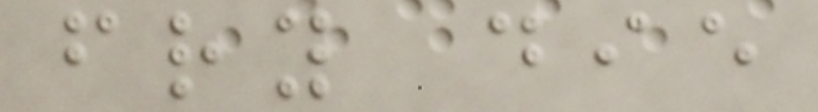fry die
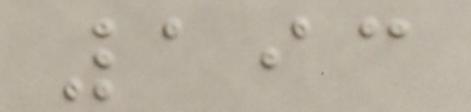193
